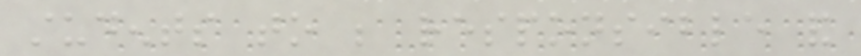students to be responsible and
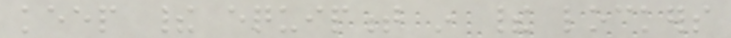keep their equipment in their lockers
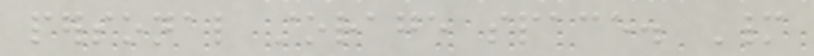personal storage space. Many
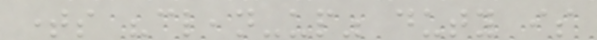times "clean-up" duty is
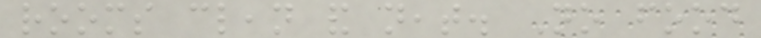rooms clean and neat. No food
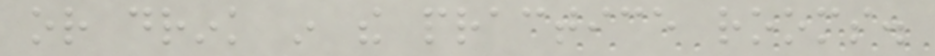or drink in the practice rooms.
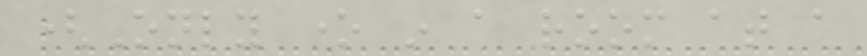(Only one in a room at a
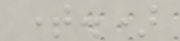time.)
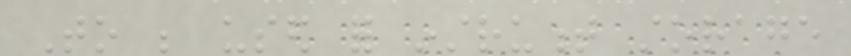To be used for instrument storage
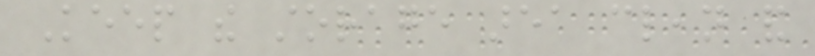Keep the storage area clean and
